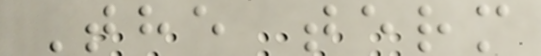The term
